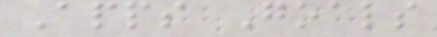Apps Goals
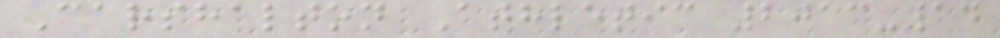Carshalton Athletic 2013-14
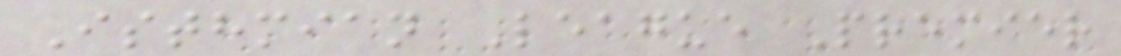Isthmian League Premier
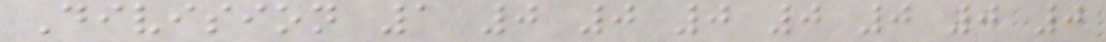Division 1 0 0 0 0 0 0 0
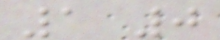1 0
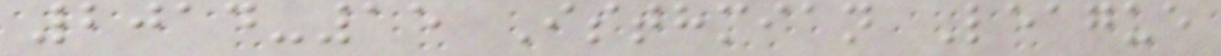2014-15 Isthmian League
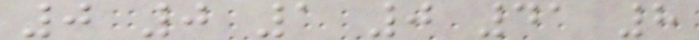0 0 1 0 41 8
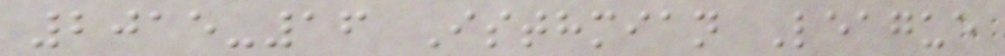2015-16 Isthmian League
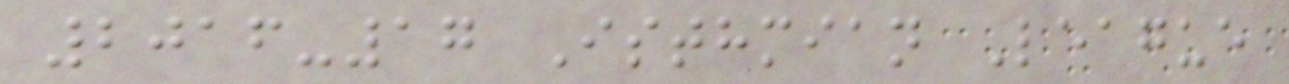2016-17 Isthmian League
